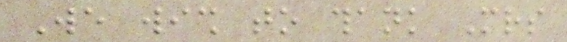We wish to thank Mrs
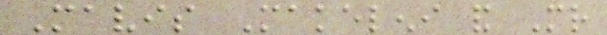Mavis Makeleni and Mr
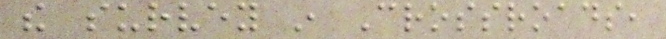the survey in Crossroads,
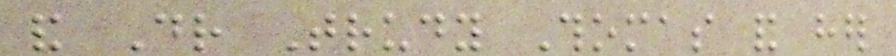and Dr Trudy Thomas and her
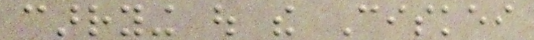carrying out the Ciskei
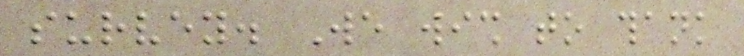survey. We wish to thank
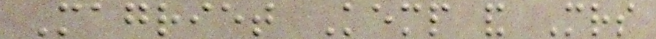Magriet Kemp and Mrs
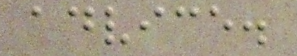advice.
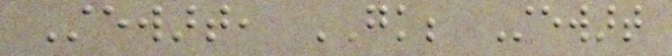Stewart, GK; Stewart
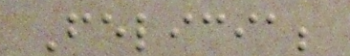Felicia;
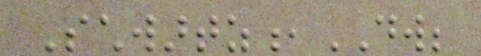Schwartz,DW;
